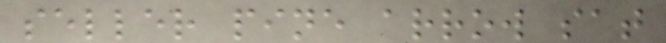seller pine arrow sat
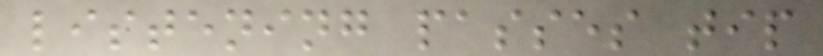listening passes tip
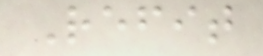Refit
